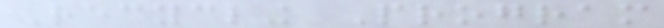Recycling Program
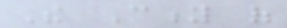The City of
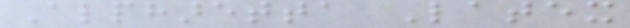Alpharetta Latex
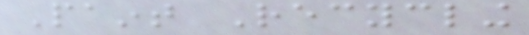Paint Recycling
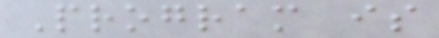Program is
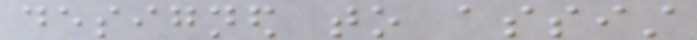designed to assist
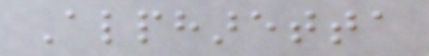Alpharetta
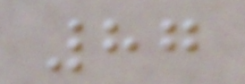87
